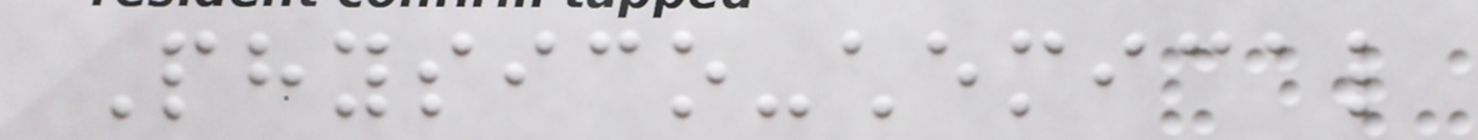Physico-chemical
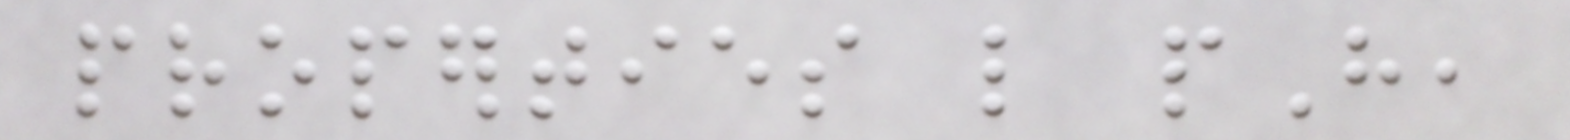properties like pH,
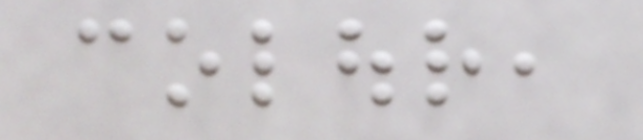colour,
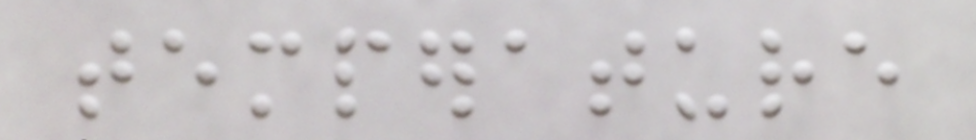temperature
